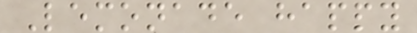Lemonade happy
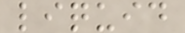liquid
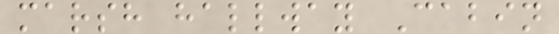marsh hallway Cabin
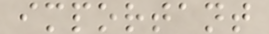important
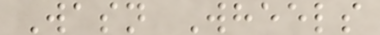Wasn Wheels
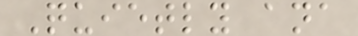Quietly ana
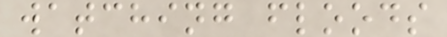watching floods
